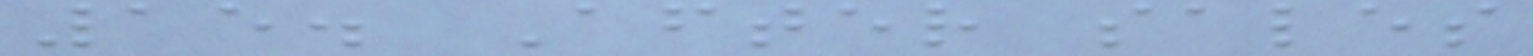15. After sales
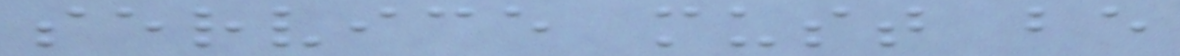service must be
